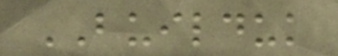BUILDUK
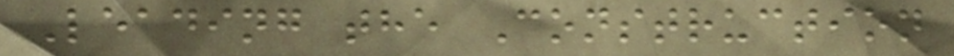Leading the Construction
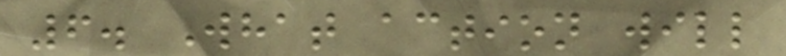6. What action will
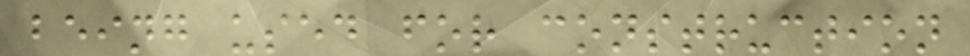being used for construction
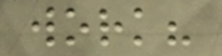work?
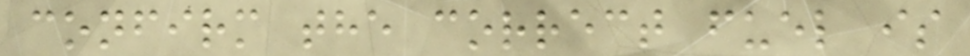confirm the correct fuel is
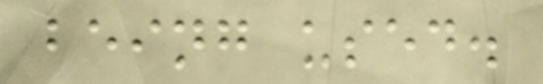being used.
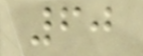60
